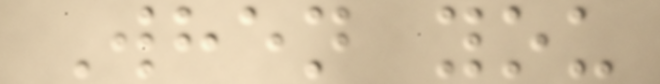When you
